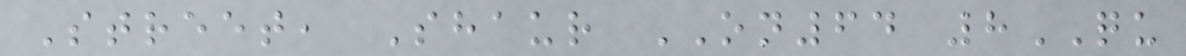Street, Shaur ON64 8QU
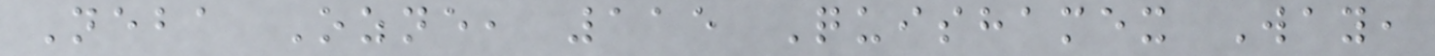Neba Ozne, 115 Quishamex Way,
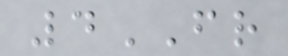4FR
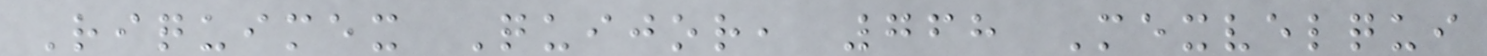Riquimex Quijor, 768 Mexvelqui
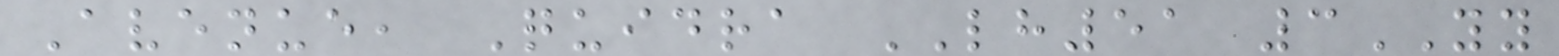Avenue, Quidra LH51 3YY
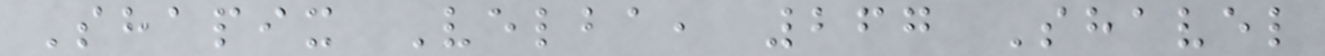Shapix Velba, 267 Shavel
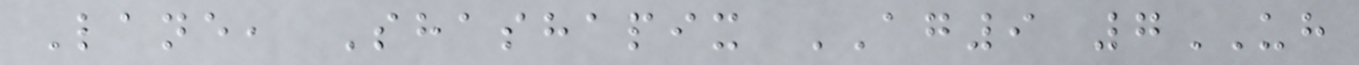Lane, Shashapix AG9 7UH
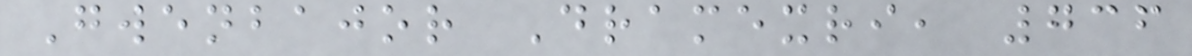Gwenbajor Dramexri, 736
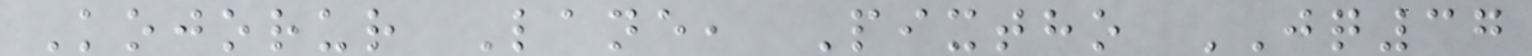Kojorur Lane, Pixtho JQ37
